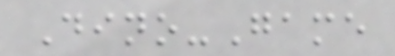Dino-Game
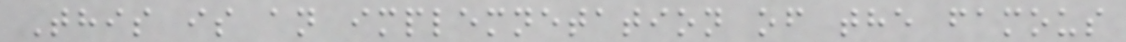This is an implemnetation of the famous
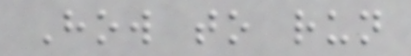How to run
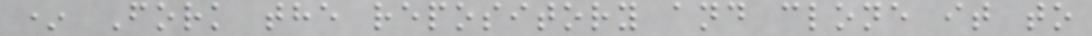* Fork the repository and clone it to
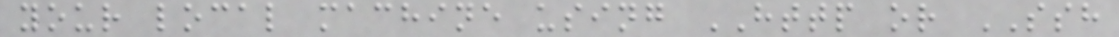your local machine using HTTP or SSH
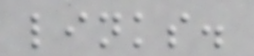links.
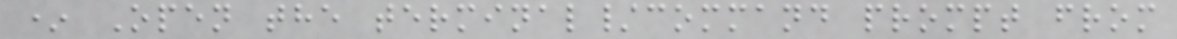* Open the terminal/command prompt from
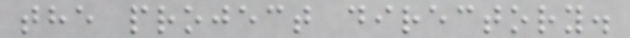the project directory.
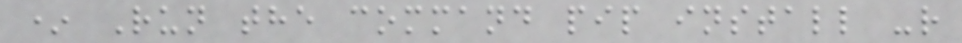* Run the command pip install -r
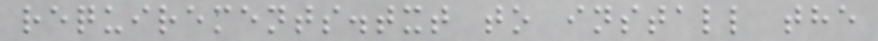requirements.txt to install the
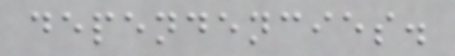dependencies.
